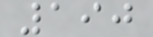190
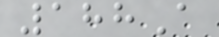188A
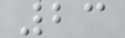23
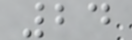24
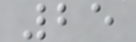25
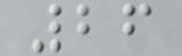26
